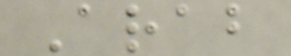Arab
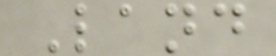Land
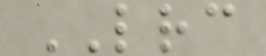LRC
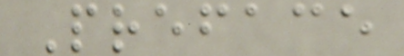Preface
